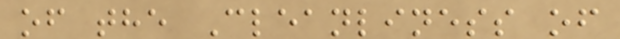of the Cleanliness of
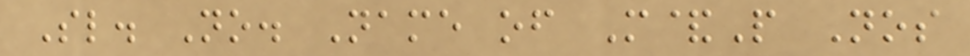Sl. No. Name of M&P Nos
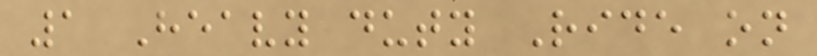1 Heavy duty Ride on
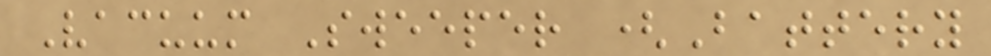Vacuum Sweeper (Battery
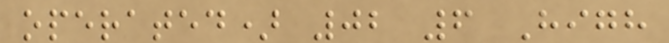operated) 02 6 High
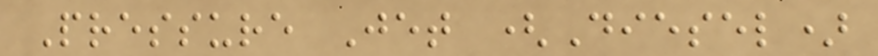Pressure Jet (Diesel)
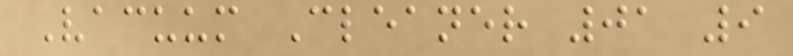Vacuum Cleaner 01 9
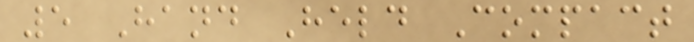5 Hand Held Compact
